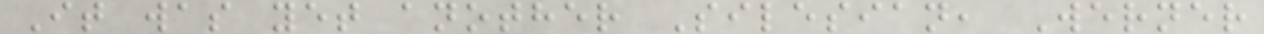It was yet another Silesian, Werner
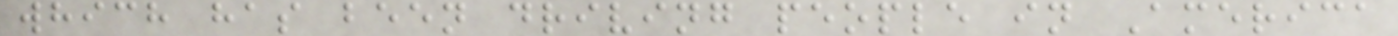which has been driving people in America
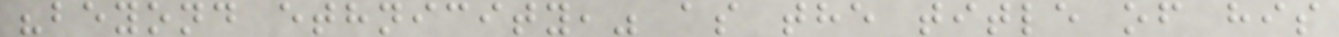"beyond ethnicity," as the title of his
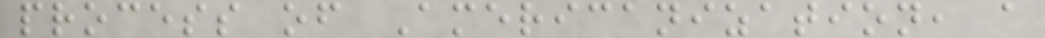process of Americanization, a
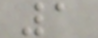1
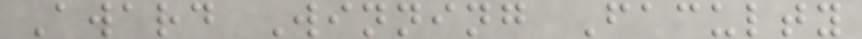Award Winning Faculty
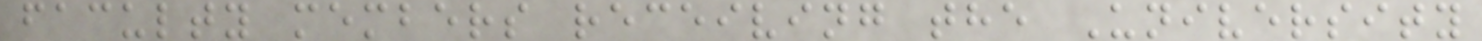faculty members receiving the University
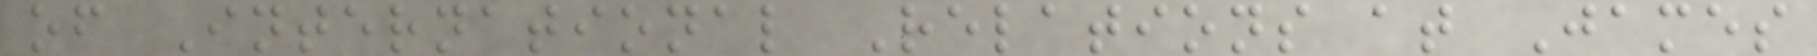of International Relations at James
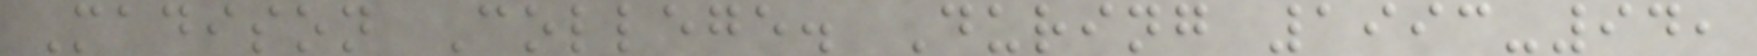Madison College. During 1993-94,
